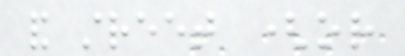and street (or
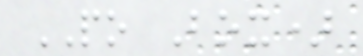PO Box)
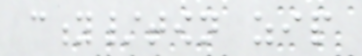city/town zip
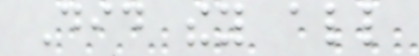Did they all
